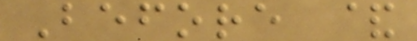Before &
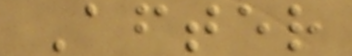After
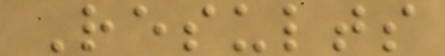Results
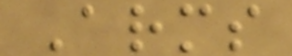Arms
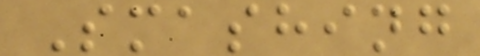Smashing
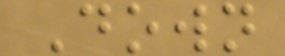Down
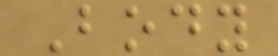Body
